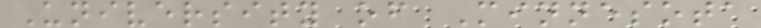University of Minnesota
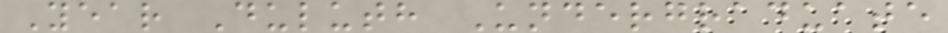Year Duluth Undergraduate
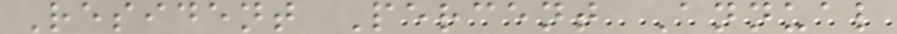Resident Percent Annual
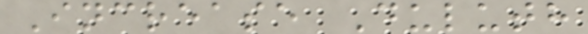Increase Duluth
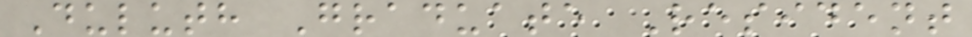Duluth Graduate Resident
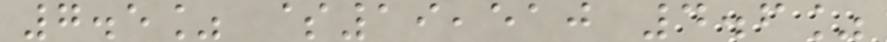7.5% $19,510 4.6%
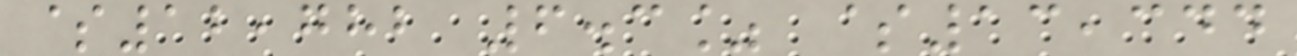$12,782 6.3% $13,344
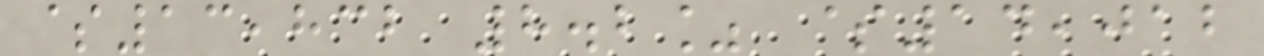$13,832 8.2% $14,012
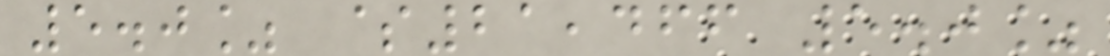5.0% $21,466 5.0%
